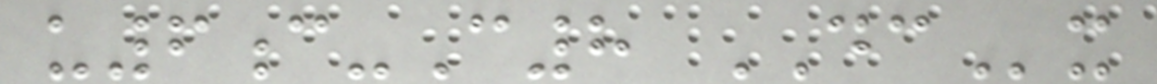u6c-C8 DCx
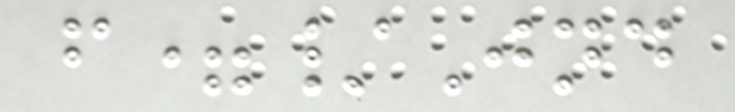f=/Jnd
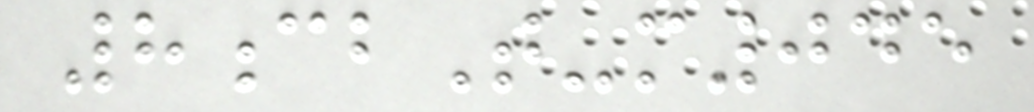8cbT-m045
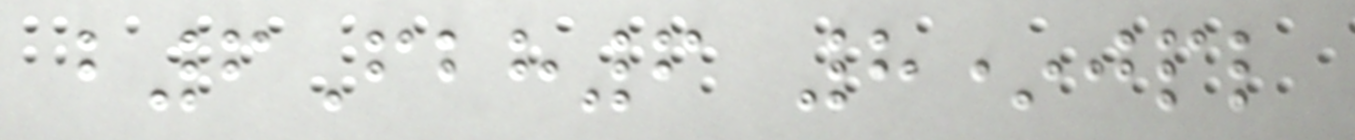b6Fbh6 8*jpl
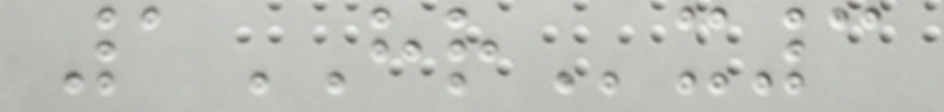1HRx3
